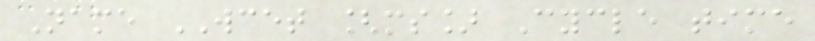Name WCET [ms] Cycle time
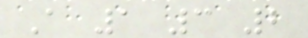A 1 3 2
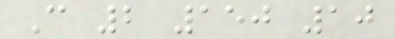C 2 150 10
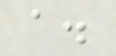a.
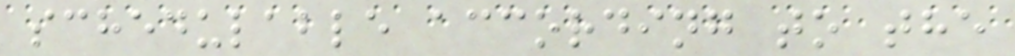schedulable according to the
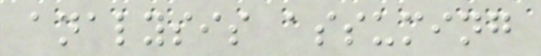analysis assuming
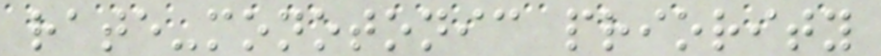rate-monotonic priority
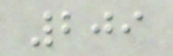209
